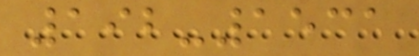192-1531
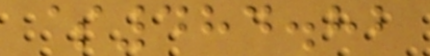$484.82
